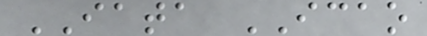IATA ICAO
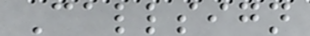Callsign
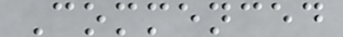Commenced
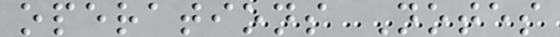operations Notes
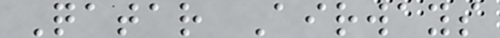Qatar Airways
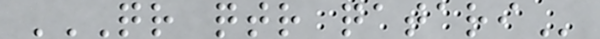QR QTR QATARI
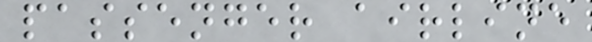passenger airline
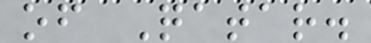of Qatar.
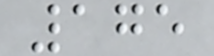175
